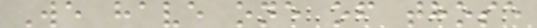We have one of those
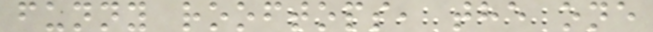funny rooftops, the one
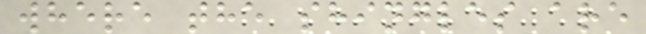where the shingles are
